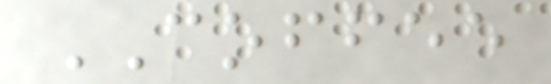COFFEE
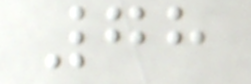78
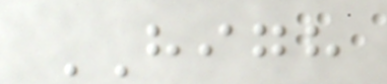HIGH
